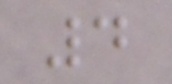4
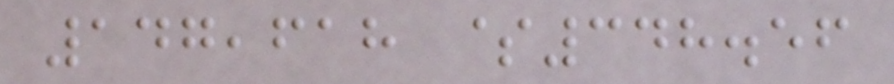147,618 $348.56
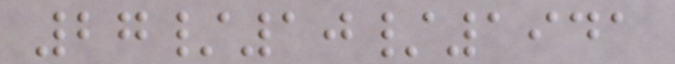27/10/1941
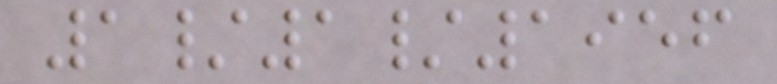1/1/1956
